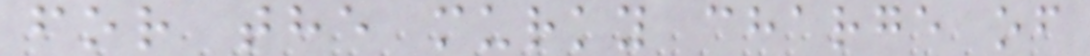for the murky charge of
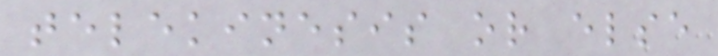telekinesis or else
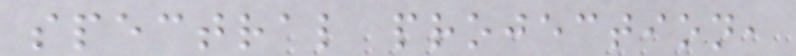spectral projection,
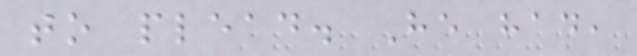to plead. He had,
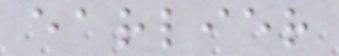earlier
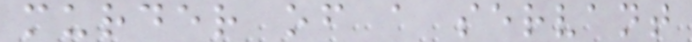murder of a servant
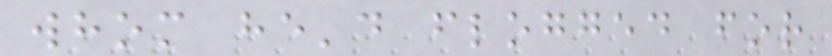whom he'd flogged for
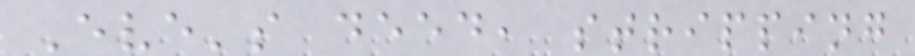Eve's deed, stripping
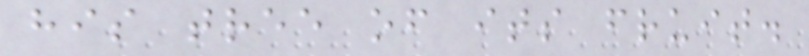his tree of its fruit.
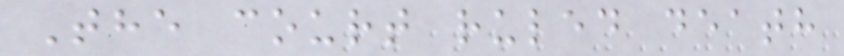The court ruled death
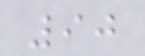90
